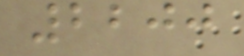2200
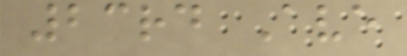23rd Ave
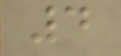4
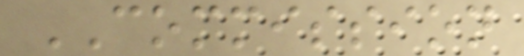COMMISSION
